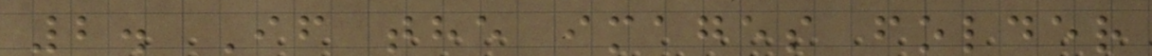2. If the images folder
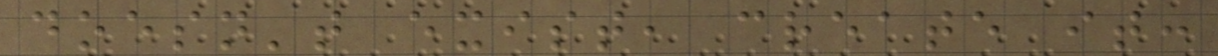doesn't exist, create it:
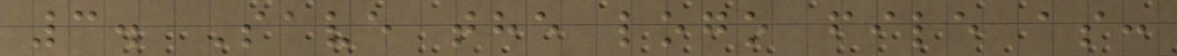3. Save the logo file as:
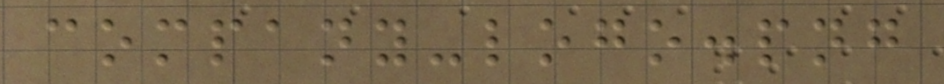company-logo.png
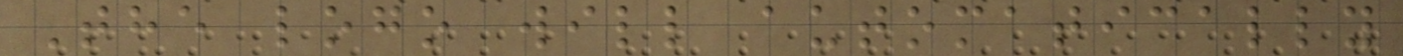The logo will automatically
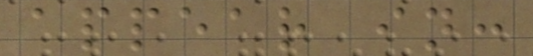appear in:
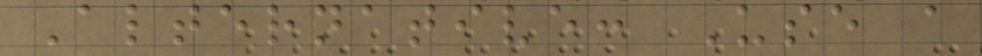Alternative: Use a
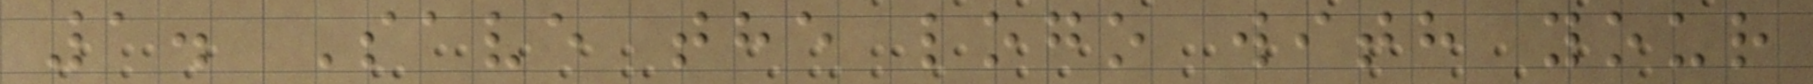1. Save the logo with your
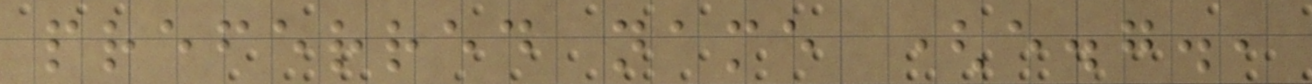preferred name (e.g.,
